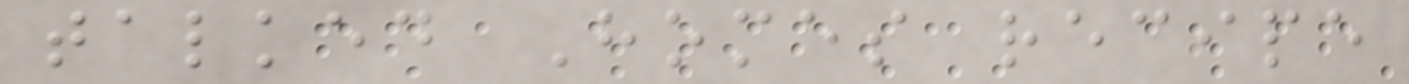talked Homes recipe
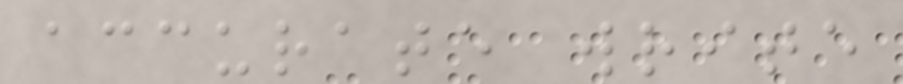accurate write
